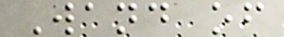Wand of
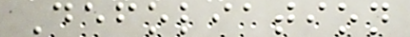Defoliation
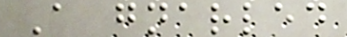A gnarled
